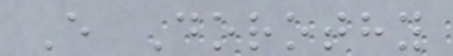E Dorothy
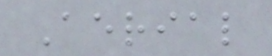Aerial
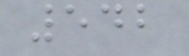542
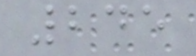245
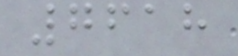7618
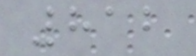812
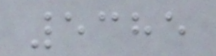5385
